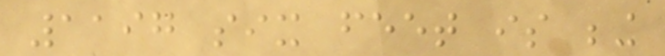1197 six feet is being
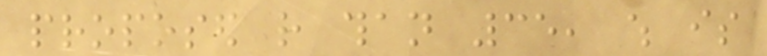proposed rather than 35, which is
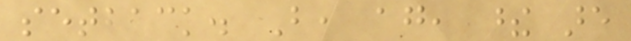setback. But, again, these are
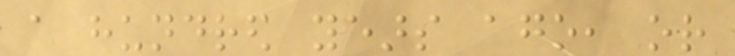a hundred years ago, or
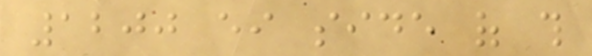1200 either side of this
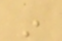in
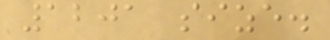1201 size.
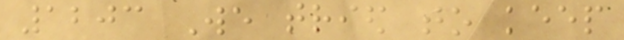1203 We tried to keep
